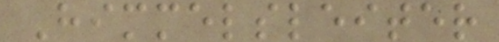Himmelsleiter
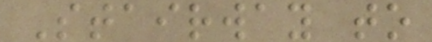Stairway to
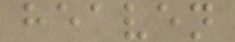heaven
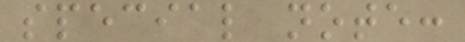special note:
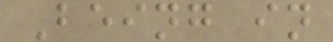Being in
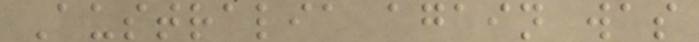Australia again was
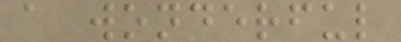a wonderful
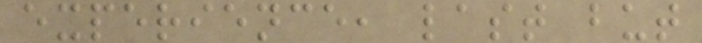experience, last but
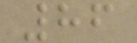86
